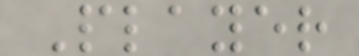Player
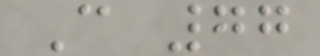C 77
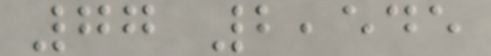77 2,545
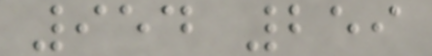954 259
